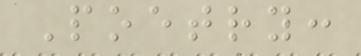Poetry:
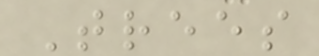Trees
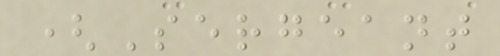(Sergeant
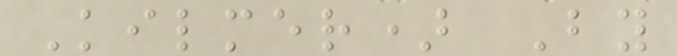Kilmer) By
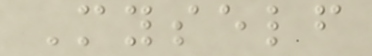Myself
